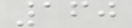160
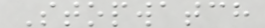Stopwatch
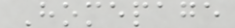Homepage
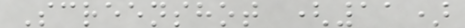Screenshot (11)
